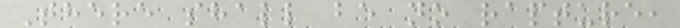There shall be no rapture,
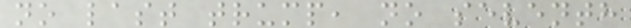no last trump, no seventh
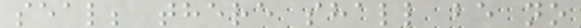seal; there shall be no
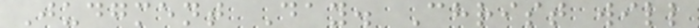Judgment Day. Christ will
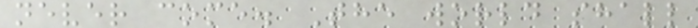never come. The world shall
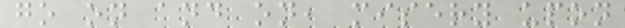go on and on, misery upon
